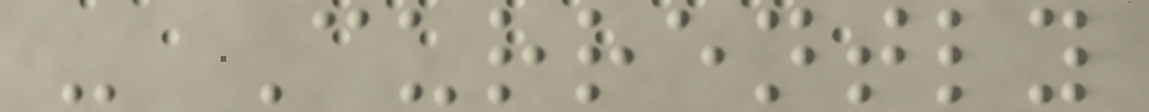- Currently
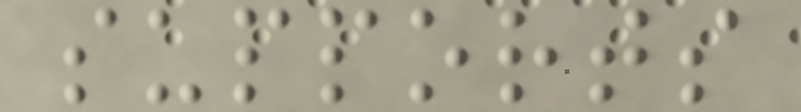supports
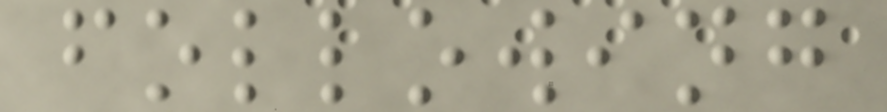following
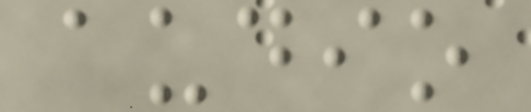audio
